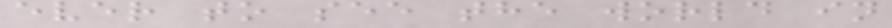ever to see the world in
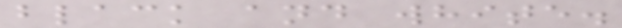black and white.
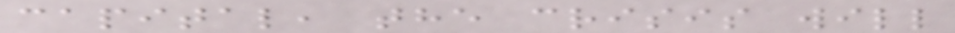capital, the crisis will
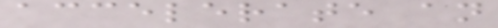accelerate an
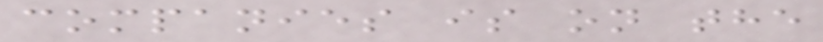companies is on the
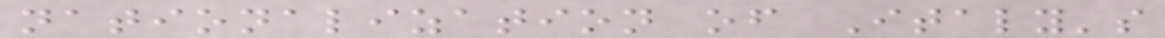nationalization of Italy's
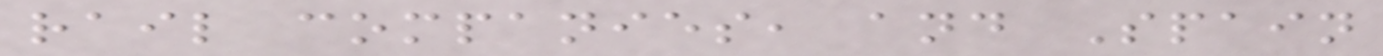rail companies, and Spain
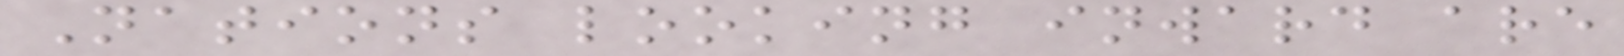Nations looking inward are
